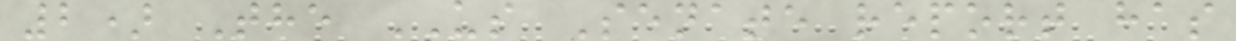2) The US Senate report has
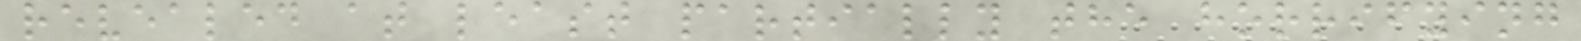revealed at least partially the horrifying
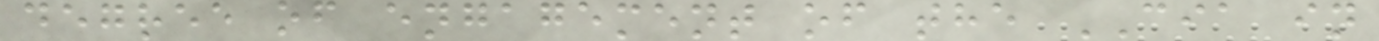degree of engagement of the CIA in
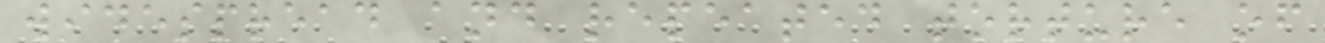widespread and repeated torture of
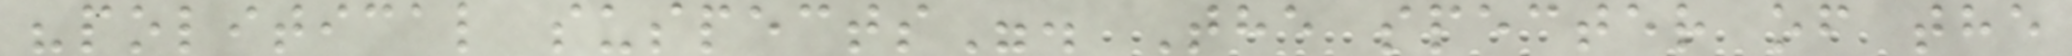"political suspects". The specter of the
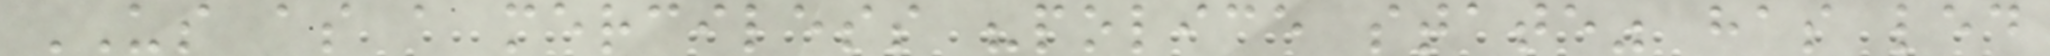US as a merciless "police state" has led
